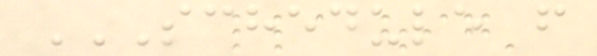SCHEDULE F
